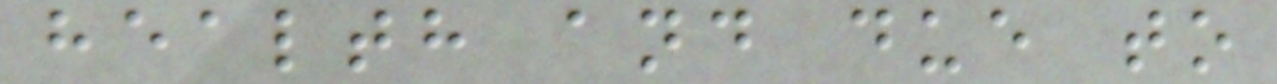health and due to
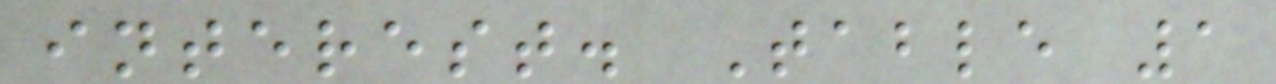interest. Table 1
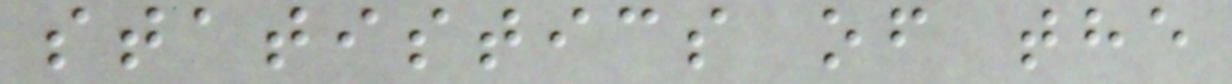statistics of the
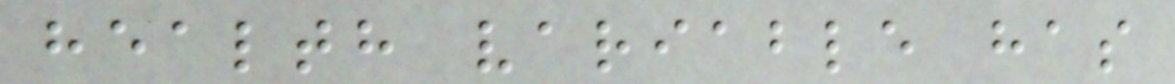health variable has
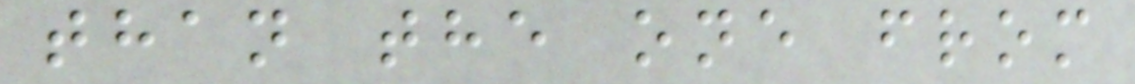than the one from
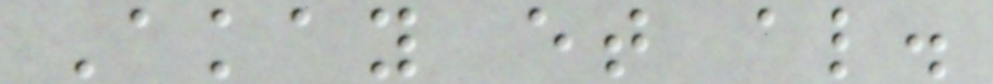Akay et al.
